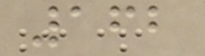162
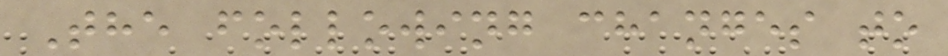The following changes to
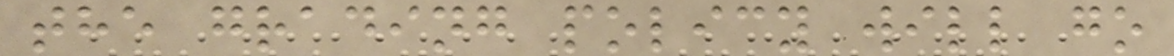the grading policy will go
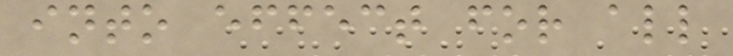into effect for all
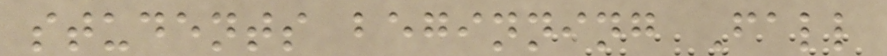students beginning Fall
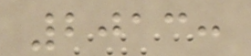2013:
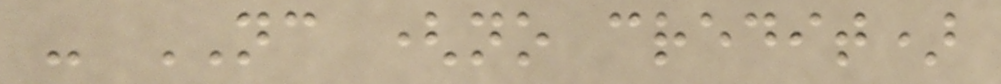- NC (no credit)
